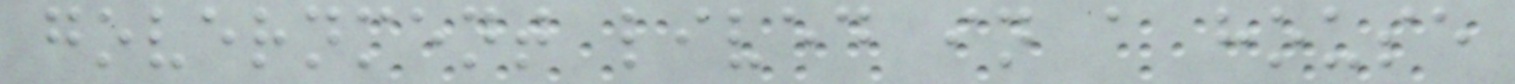government lived in a house
